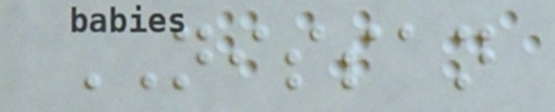NISSAN
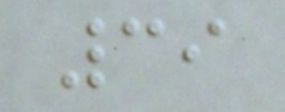39
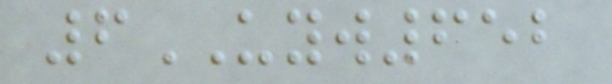6UYW652
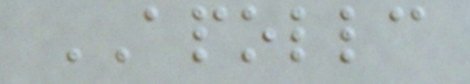APOLLC
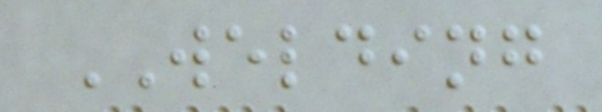WELDING
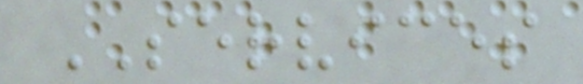SERVICES
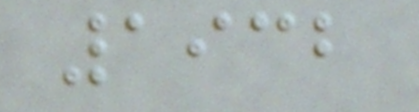1932
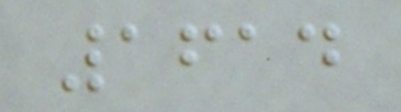1614
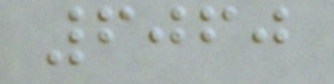6060
